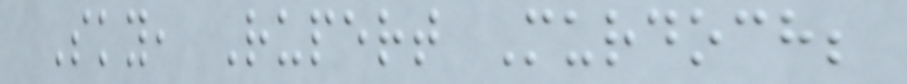Sky, Rupert Murdoch;
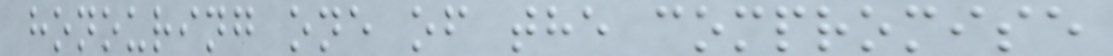honouring one of the compromise
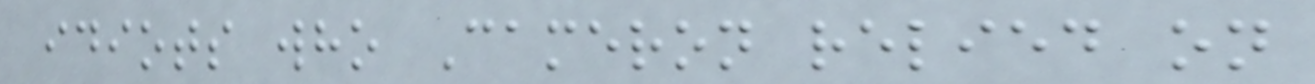idiots who Cameron relied on
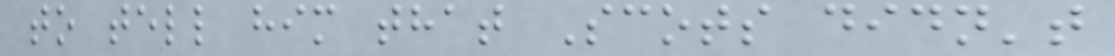to tell him that Scots didn't
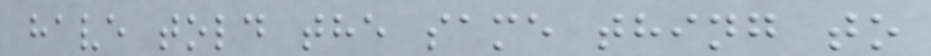have told the same thing to
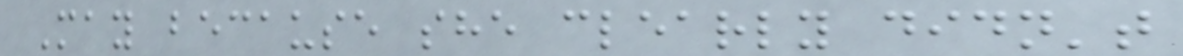May because she clearly didn't
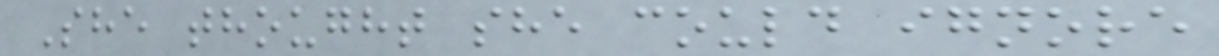She thought she could ignore
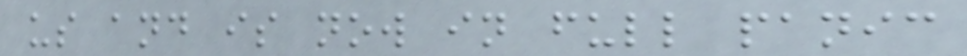us and is now in full panic
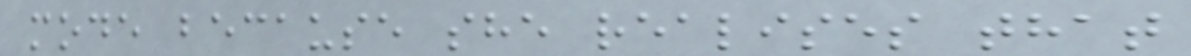mode because she realises that
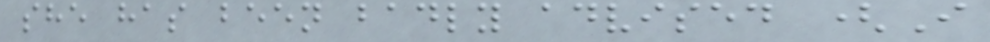she has been badly advised (I
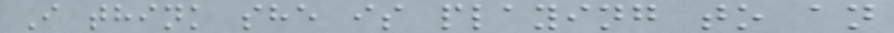I think she is playing to an
